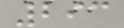293
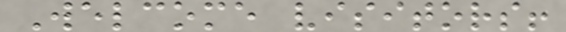Welcome visitors!
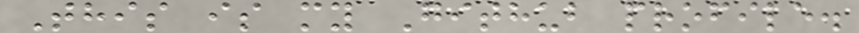This is my Github profile.
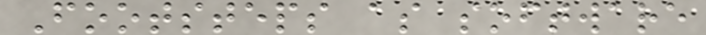Footsteps as software
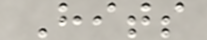Hits
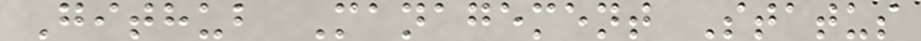Github Management Status
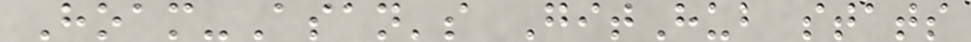Hoam-Asan's GitHub stats
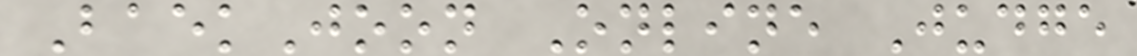BaekJoon Online Judge
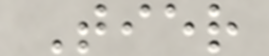Tier
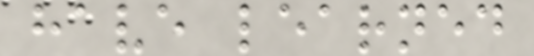have learned
